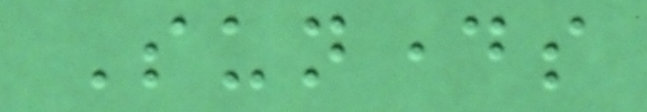Sundays
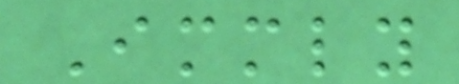Immediately
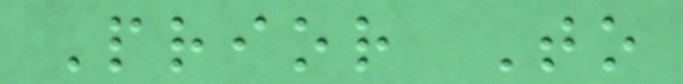Prior To
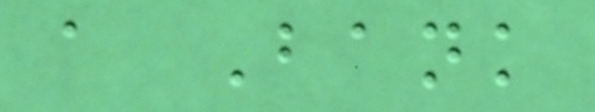a Bank
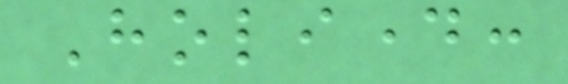Holiday:
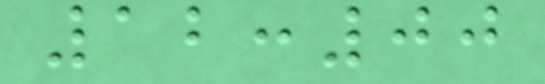12:00
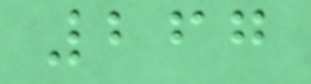267
